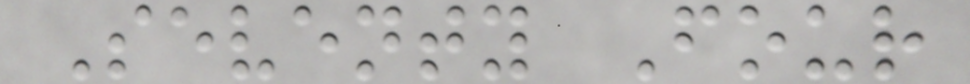Seventy Four
